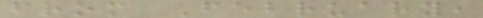from February,
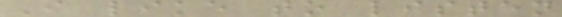I like to listen
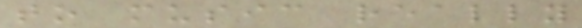to music really
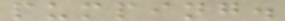pumping.
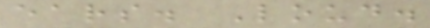ears. Loud.
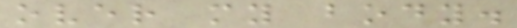over my body.
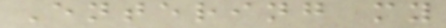Entering my
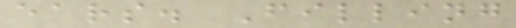ears. Filling
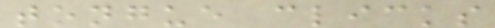tongue clicks
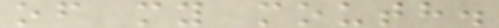of my mouth.
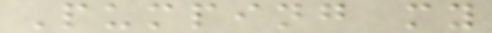Pumping my
